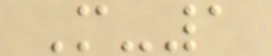M-1
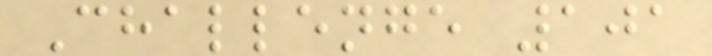Challenge 101
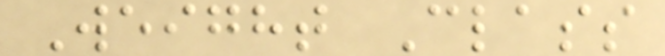Weight Class
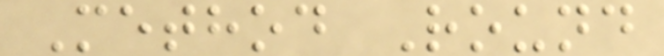Method Round
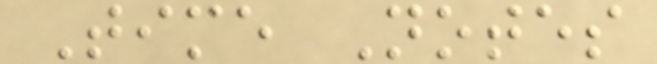Time Notes
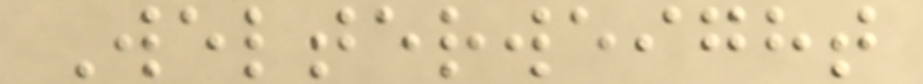Welterweight
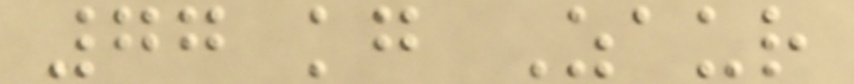77 kg Zaur
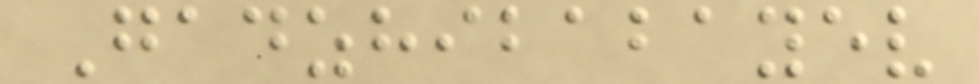Gadzhibabayev
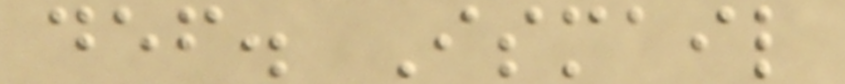def. Ismail
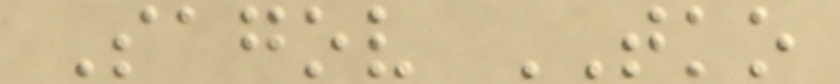Sagov TKO
